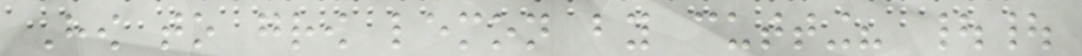How to grow lemon by cutting? ||
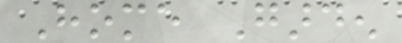Home Garden
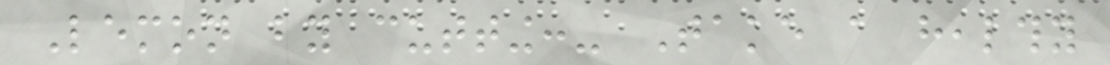Lemon by cutting:- Take a healthy
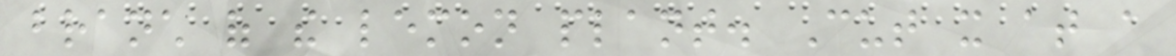branch of the lemon plant. Cut it at a
